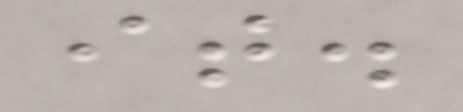it.
